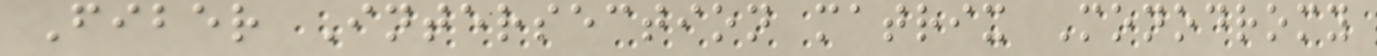Fiber Intersection matrix Monodromy
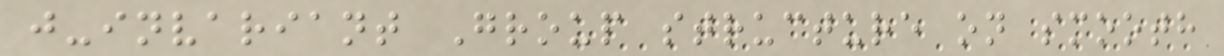j-invariant Group structure on smooth
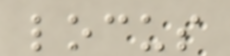locus
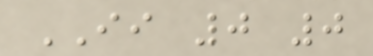II 0 0
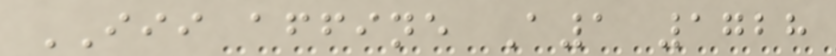III affine A1 1728
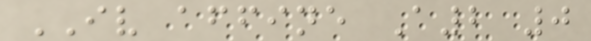IV affine A2 0
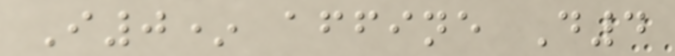I0* affine D4
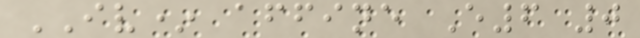IV* affine E6 0
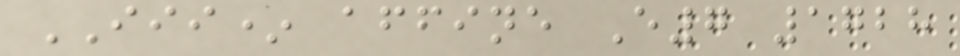III* affine E7 1728
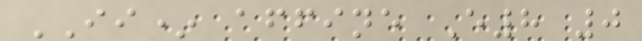II* affine E8 0
